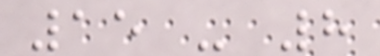15 - 8
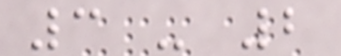3 - 2
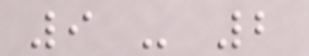9 - 2
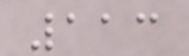113
